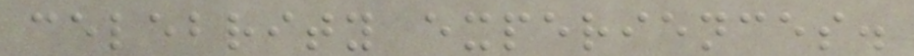celebrity experiences.
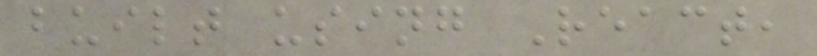built using React,
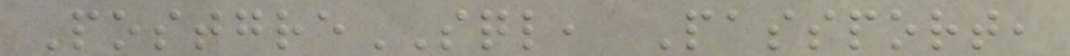PostgreSQL, Passport,
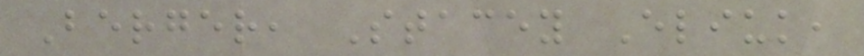Berger, Stacey Eliuk,
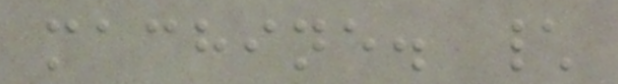machine. \
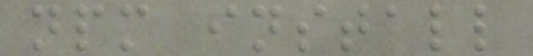npm install
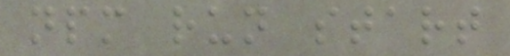npm run start
